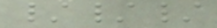///
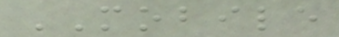MOBILE
